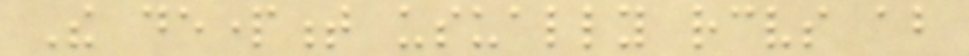The department usually receives about
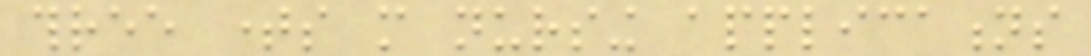three times more nursing applications
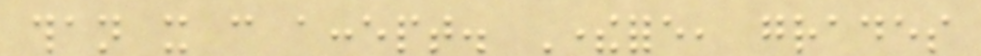than it can accept. Therefore, grades
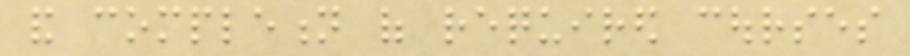and completion of required courses
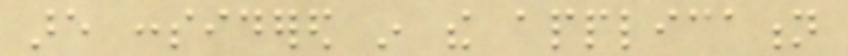are considered in the application
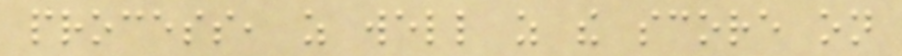process, as well as the score on
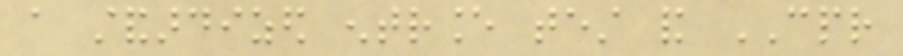a standardized entrance test and CPR
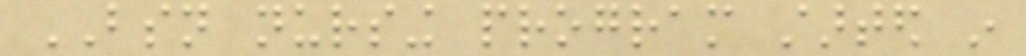BSN nursing program started in
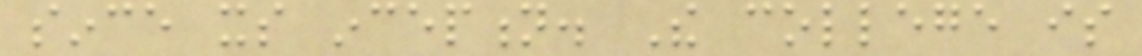since its inception. The college is
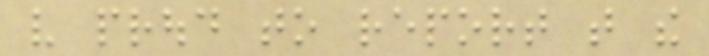very proud to report that the
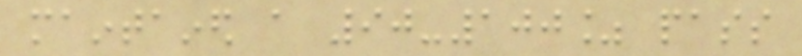maintained a 90-100% pass
